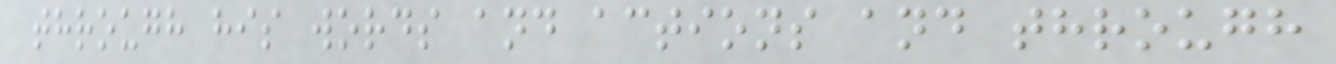through his words and actions and through
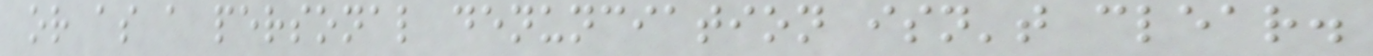or as a personal denunciation isn't clear.
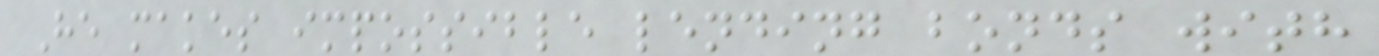He makes impossible lending bonds with
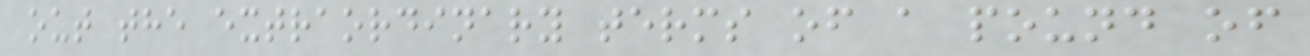out the extraordinary terms of a pound of
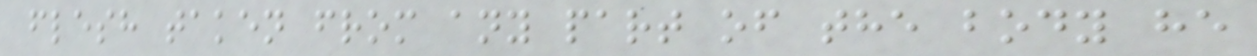flesh taken from any part of the body he
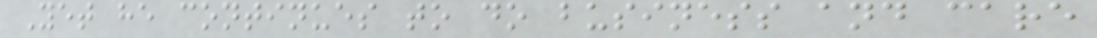Yet he continues to do business and care
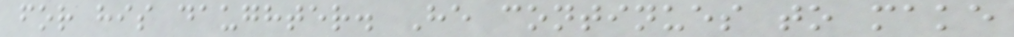for his daughter. He continues to make
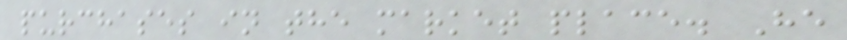purchases in the market place. He
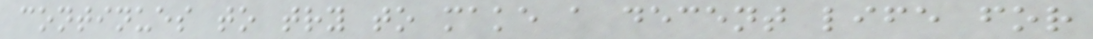continues to try to make a decent life for
